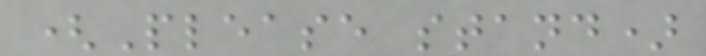(Please stand)
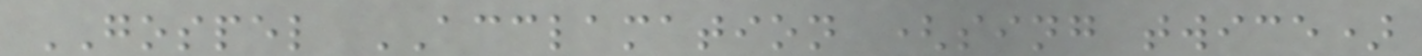GOSPEL ACCLAMATION (sing twice)
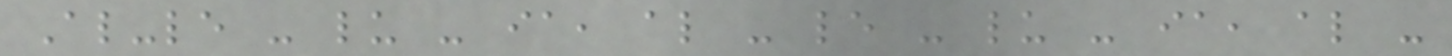Al-le - lu - ia, al - le - lu - ia, al -
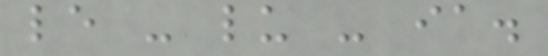le - lu - ia.
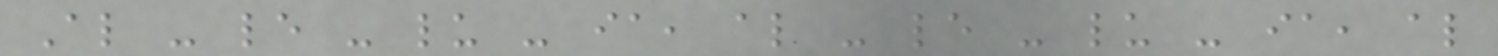Al - le - lu - ia, al - le - lu - ia, al
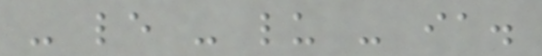- le - lu - ia.
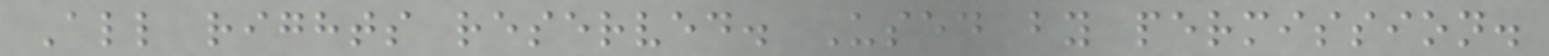All rights reserved. Used by permission.
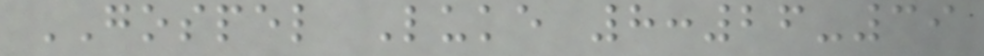GOSPEL Luke 8:26-39
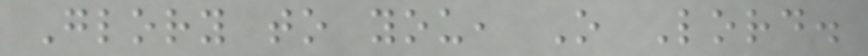Glory to you, O Lord.
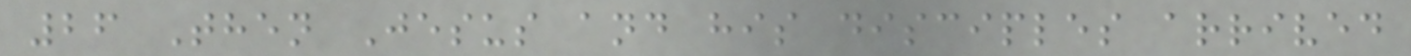26 Then Jesus and his disciples arrived
